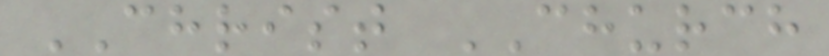CHRIST CHURCH
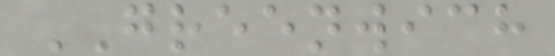GREENWICH
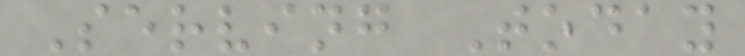Serving Today
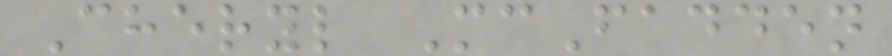Cheryl McFadden
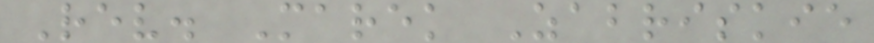Rev. Marek Zabriskie
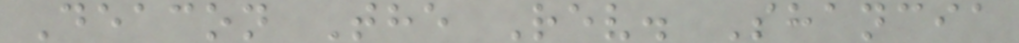Deacon The Rev. Shancia
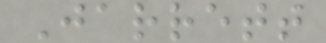Jarrett
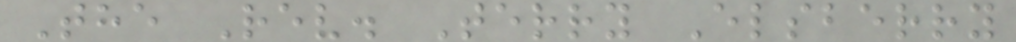The Rev. Terry Elsberry
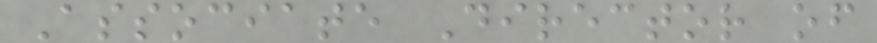Associate Director of
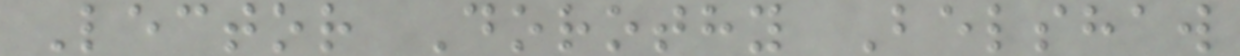Lector Dorothy Belshaw
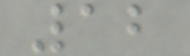12
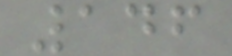146
